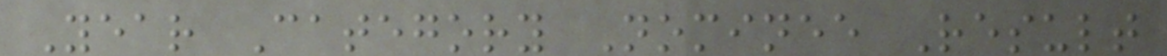Year Category Nominee Result
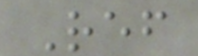Ref
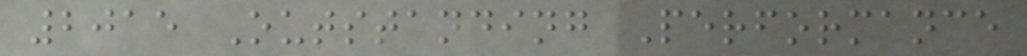2015 Outstanding Performance
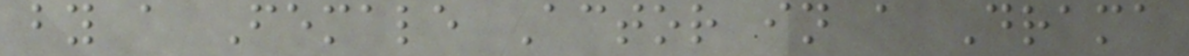by a Female Actor in a Drama
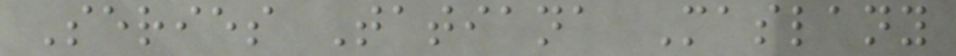Series Tatiana Maslany
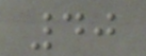40
